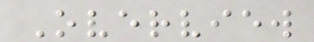Overview
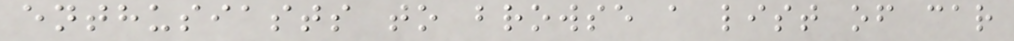enthusiasts to browse a list of car
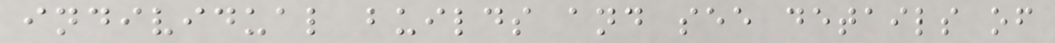individual builds and see details of
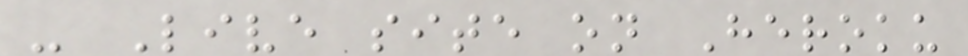- Live site on Heroku
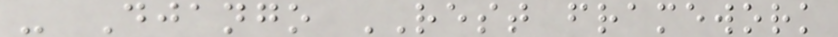- Django REST framework
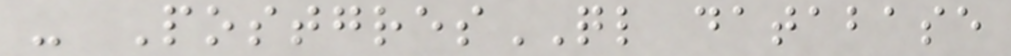- PostgresQL database
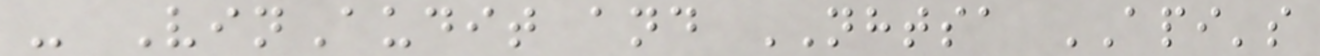- VinAudit and NHTSA API's
